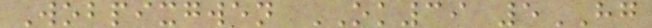Wobpixgwen OK39 5HG
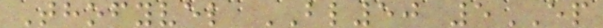Thofyvel BL50 5EP
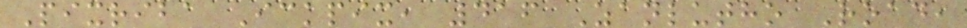Pixriba Ickpix, 416 Zanlutho Road,
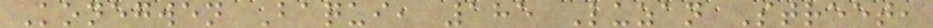Konegwen Baqui, 185 Luzan Street,
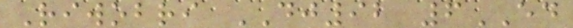Riwobri DJ92 6ED
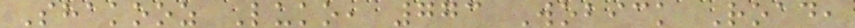Shakooz Luko, 773 Wobick Road,
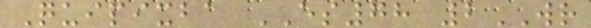Quipixba ES78 2WR
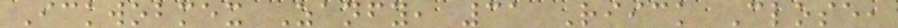Ickwobmex Zanfy, 31 Riick Close,
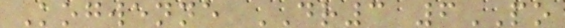Kogwenne DR3 6PO
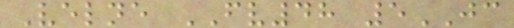Velne FV48 5JC
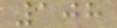108
